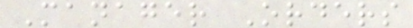Manager Orders
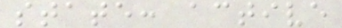state: active
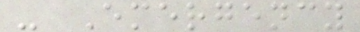- Emergency
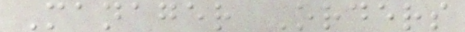Manager Orders
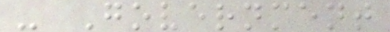- Government
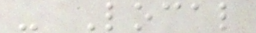- Local
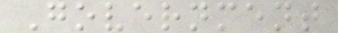Government
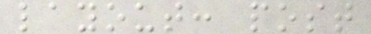layout: post
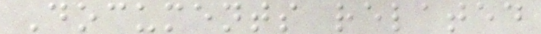Documents related
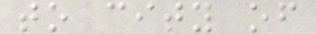to city of
